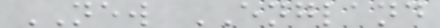NEW ENGLAND
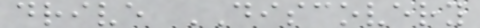drive DISCOVERY
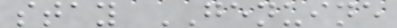stay GENUINE
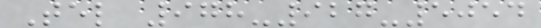Tel 978-927-5054
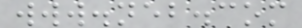www.neb.com
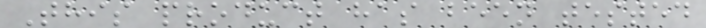This product has been tested
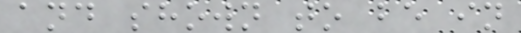and shown to be in
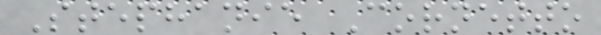Stephanie Cornetto
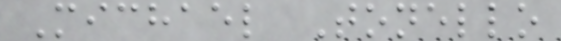Michael Tonello
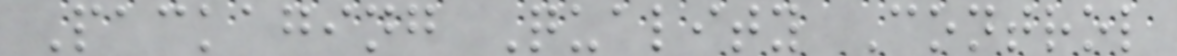Packaging Quality Control
